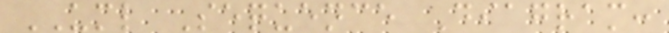UML Sequence Diagram:
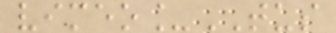vimeo_TUS
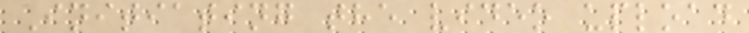Initiating the video upload
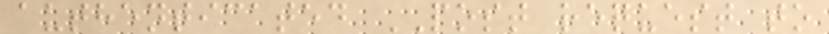authenticated POST request to
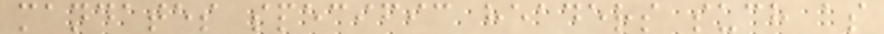mandates specific headers such as
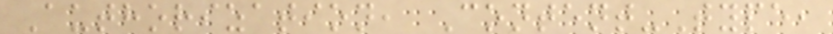Authorization, Content-Type,
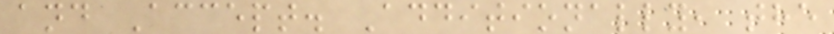and Accept. Additionally, the
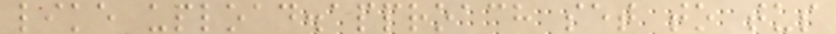like upload.approach set to tus
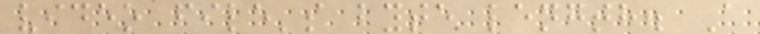video file's byte length. A
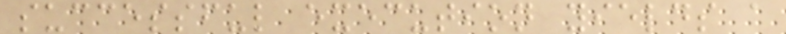successful execution yields a
